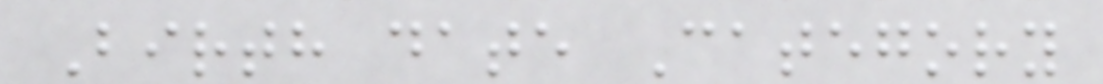Birth date Category
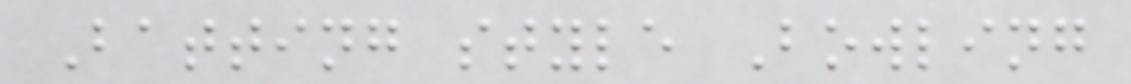Batting style Bowling
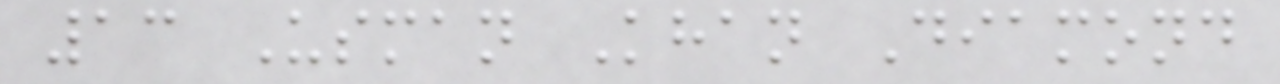13 Usman Khan Diamond
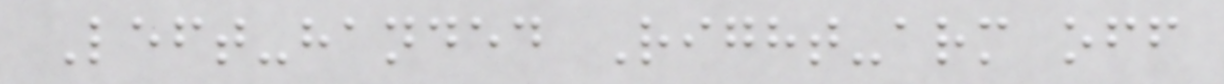Left-handed Right-arm off
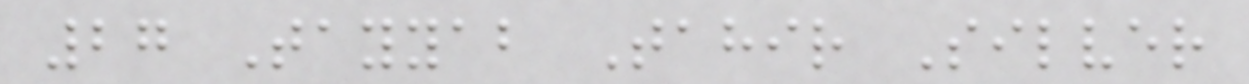27 Tayyab Tahir Silver
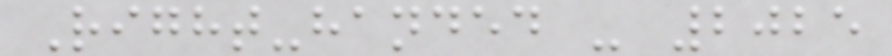Right-handed - 2025
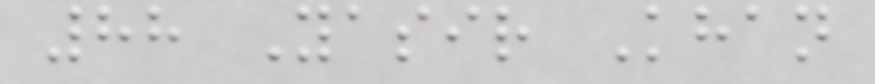88 Yasir Khan
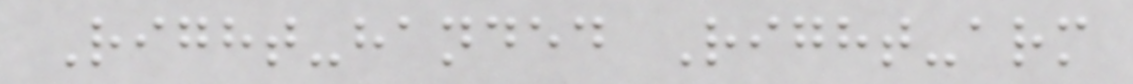Right-handed Right-arm
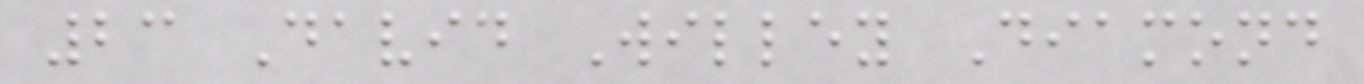23 David Willey Diamond
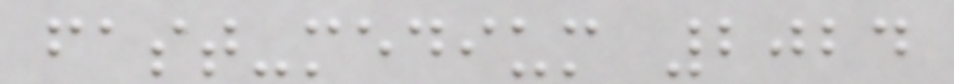fast-medium 2024
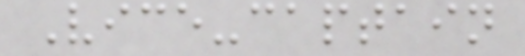Vice-captain
